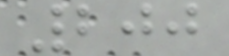200
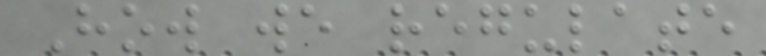How we regulate
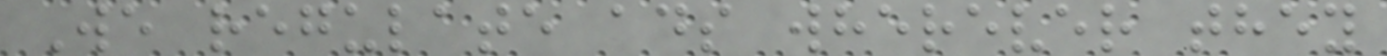We regulate ads wherever they
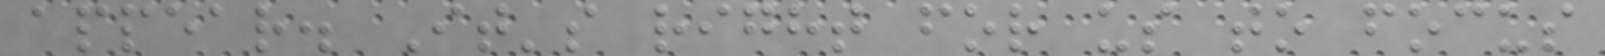appear. It's right for us to focus
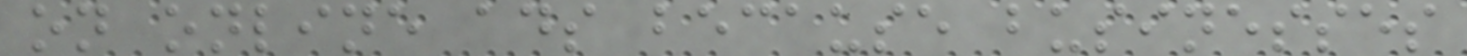on online ads because businesses
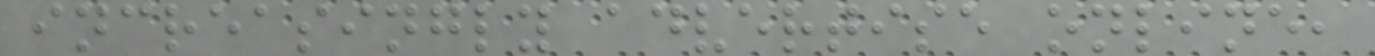increasingly advertise online,
